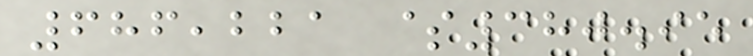686,221 $380.95
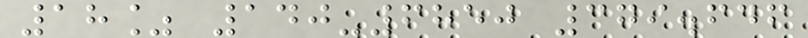18% 140-6850 379.646
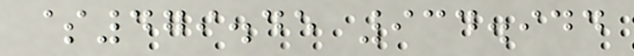$479.45 934.944
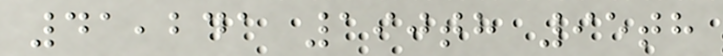41,241 190th 95th
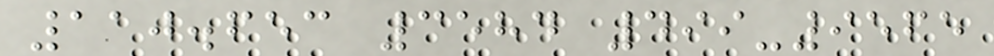110.653 3584 499-9565
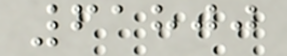61800
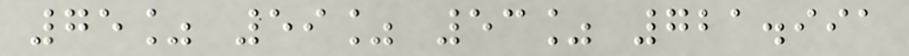75% 59% 53% 721.991
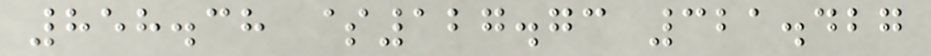858.38 $127.73 321.427
